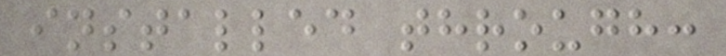installed through:
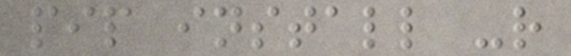pip install -r
